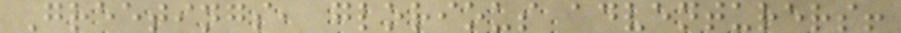Greetings, glorious adventurers!
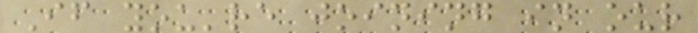If you're joining in our
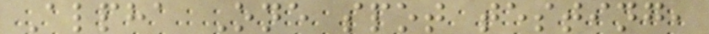Alpha One spot testing,
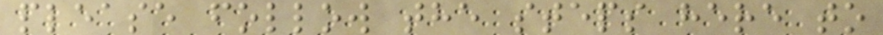please follow the steps here to
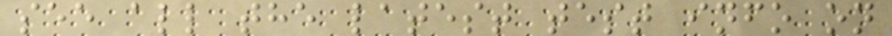see all the latest test info on
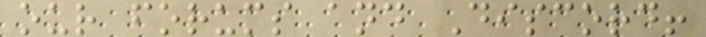our forums and Discord!
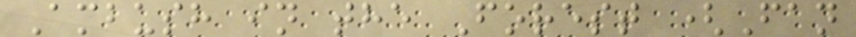Ambush in the Forest (Fan
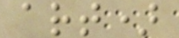art)
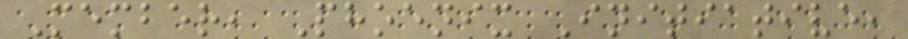Member, Phoenix Initiative,
